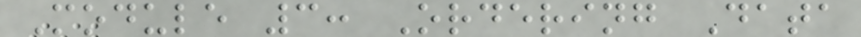Module 3: Ordering Data
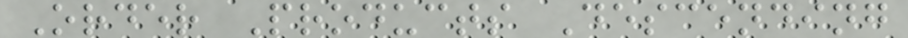Order Products Descending
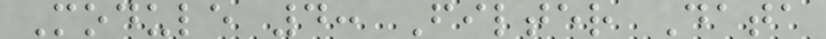Module 4: Filter Data
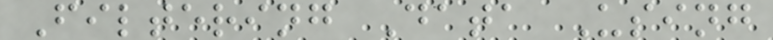Filtering Data Using
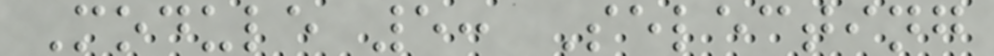Module 5: Selecting
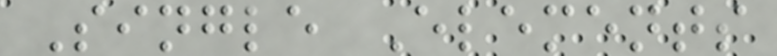Single Elements
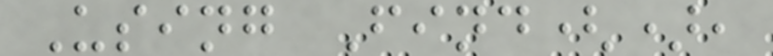Using Find(),
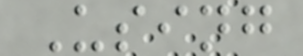Using
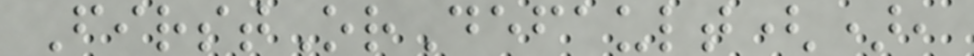FirstOrDefault(),
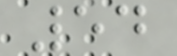54
